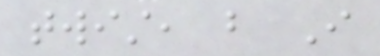twist, but I
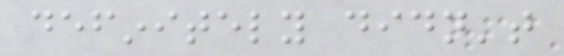definitely didn't
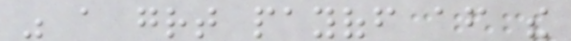was a great payoff after the
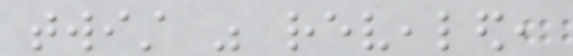twist was revealed,
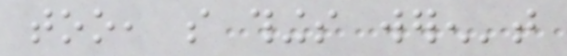too, so things weren't
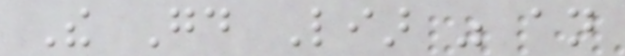The Good Liar was an
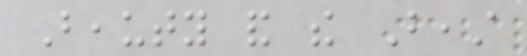Beauty and the Beast
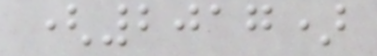(2017)
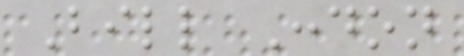Bill Condon
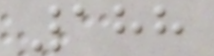188
